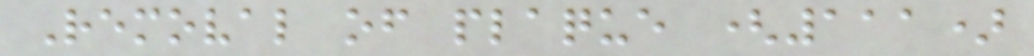Removal of plaque (111)
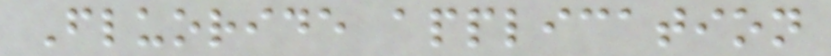Fluoride application
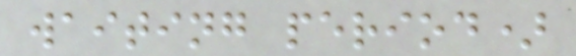waiting period)
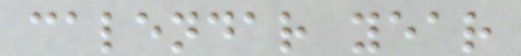calendar year
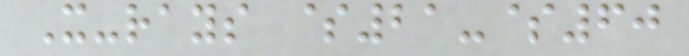X-rays $21-$60
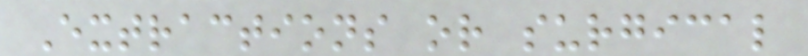Extractions or surgical
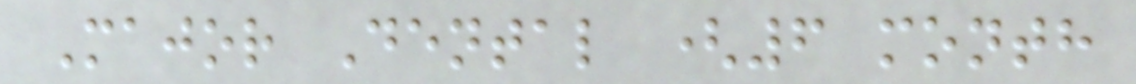Major Dental (6 month
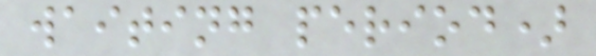waiting period)
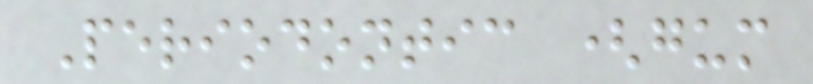Periodontic (gum
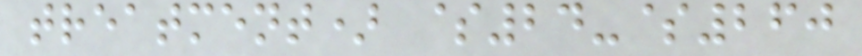treatment) $24-$260
